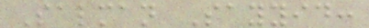Salman Sayyid:
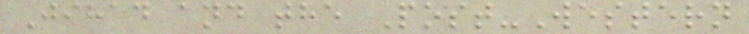Jihad and the Post-Western
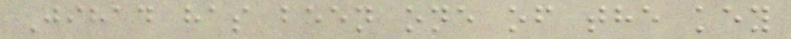Jihad has been one of the key
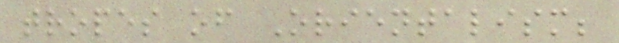tropes of Orientalism;
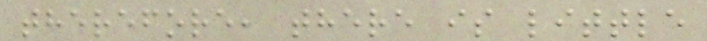therefore, there is little
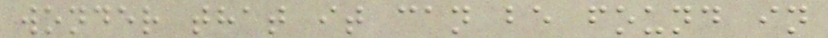wonder that it can be found in
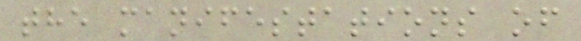the manifestations of
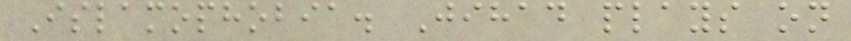Islamophobia. Jihad plays on
